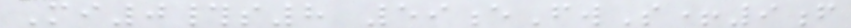Mi0#s8 59eFwS+9f
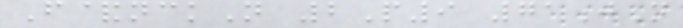F&nckN 2P9 71jN
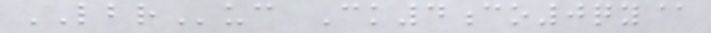LBRuc Ck4co0qy@
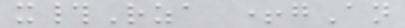x#Rza +gAn
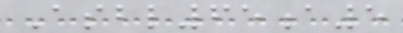Asbl65a5
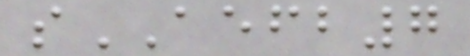sAEFB7
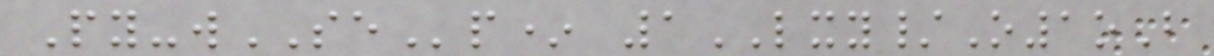Py-wSEp* 1LXY/O1oB
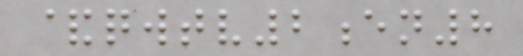&qwtv2en8
